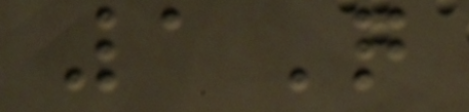1Q
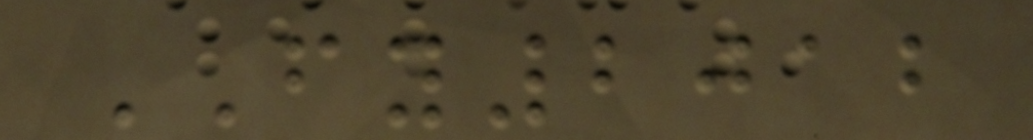FY2012
